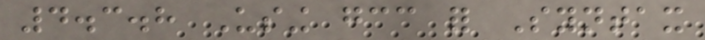4.3.8 Using gcc for Syntax
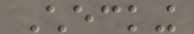Checking
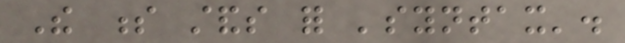The s stands for 'syntax'.
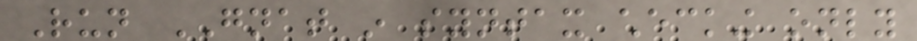Run GNAT in syntax checking only
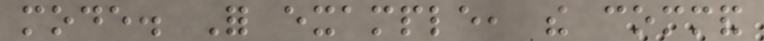mode. For example, the command
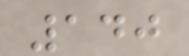140
